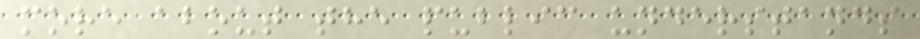more about the public understands
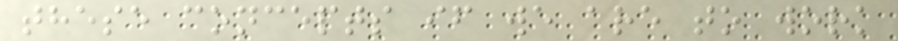these concepts if we are to work
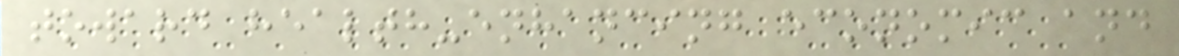toward health-enhancing economic and
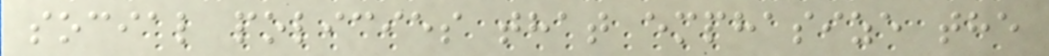social policies that emphasize the
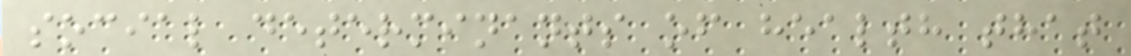social determinants of health that
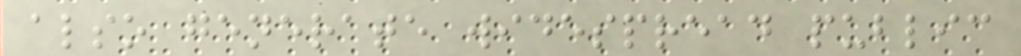also generate widespread public
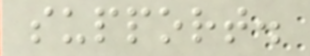support.
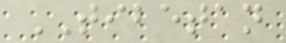TIBETAN
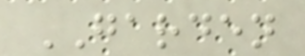GARDEN
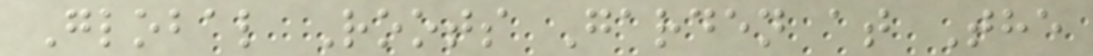Global Roots Garden at The
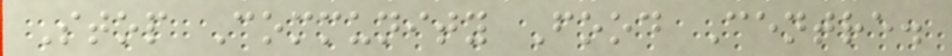Stop Community Food Centre.
